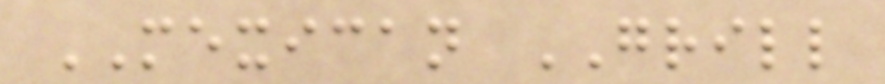MEXICAN GRILL
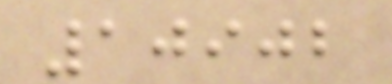10902
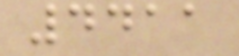4411
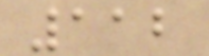112
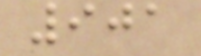901
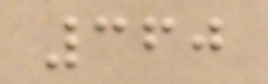360
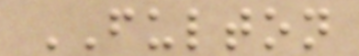FULTON
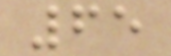65
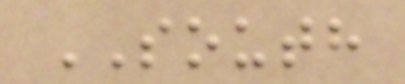SOUTH
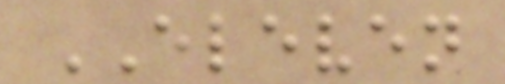ELEVEN
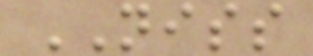NISS
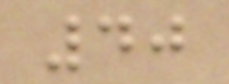40
